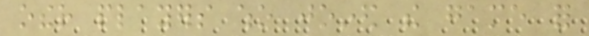other players who joined the game for
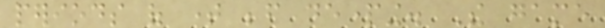periods of time before departing. The game
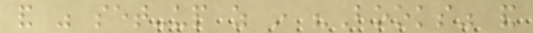and was set-up as in "Books" and
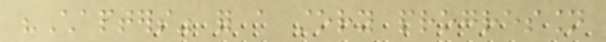"Chapters" for a story progression
